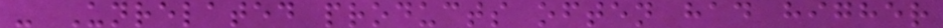- Unrelated products often had higher
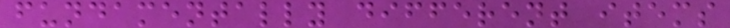fundamentally different items
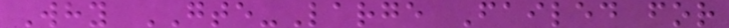Why GTE-Large Failed for
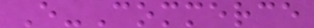E-Commerce
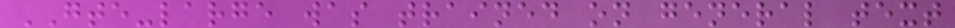GTE-large was trained on general text
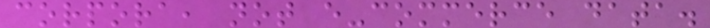corpora, not e-commerce data.
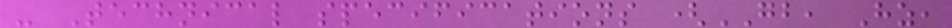- Technical specifications (GB, Hz,
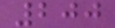200
